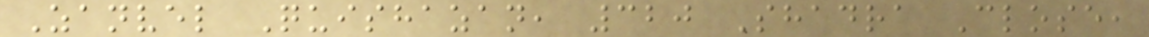Zanvel Quishazan, 320 Shadra Close,
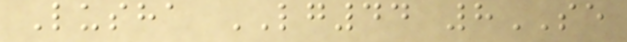Lusha LG44 8SE
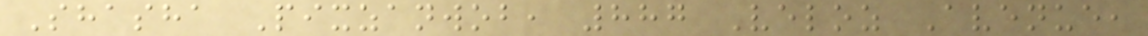Shasha Pixzanwob, 887 Veloz Avenue,
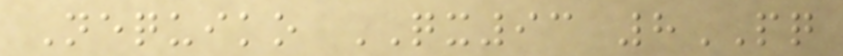Nequiko QX93 8PQ
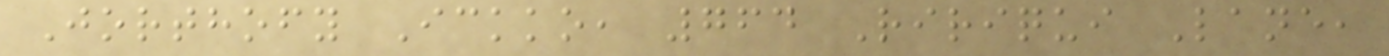Jorthofy Ickko, 764 Ririqui Lane,
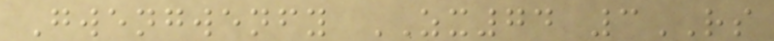Gwengwenfy ZX74 3RS
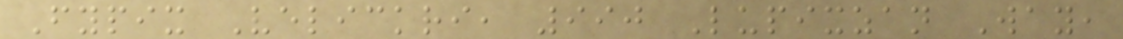Fypix Velickri, 990 Lupixzan Way,
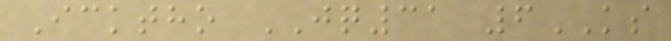Icktho JQ31 6KS
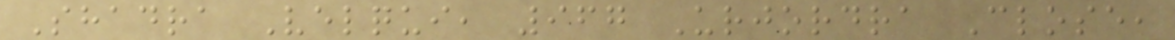Shadra Velqui, 967 Urjordra Close,
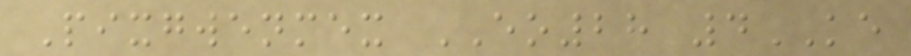Pixgwenmex EO28 4KE
